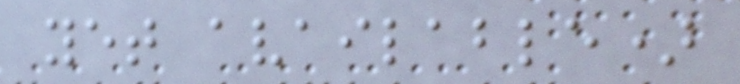yet available)
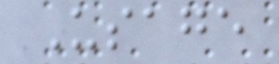Usage
